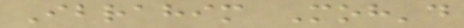Ibrahim Moh'd
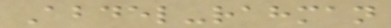Abdel-rahman
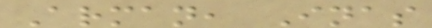Arman, Inas
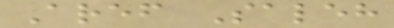Aref Saleh
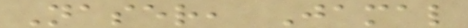Naser, Jamal
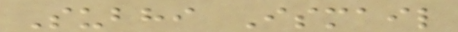Subhi Ismail
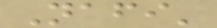Nafi'
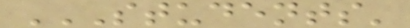STUDENTS'
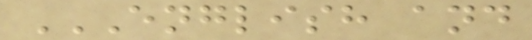ENGLISH AND
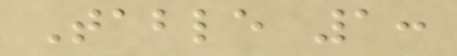Table 1:
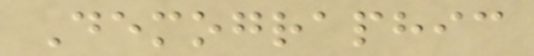Demographic
